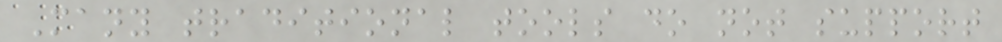Many traditional tools do not support
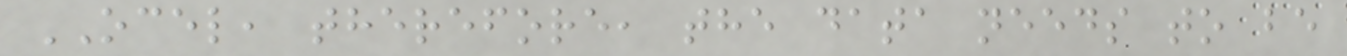OCEL, therefore, the data needs to be
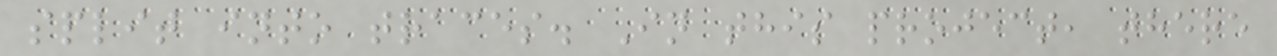split into traces. In this project, there
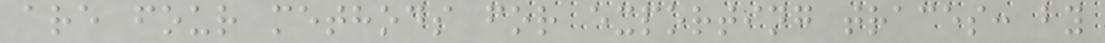are four methods for exporting traces: by
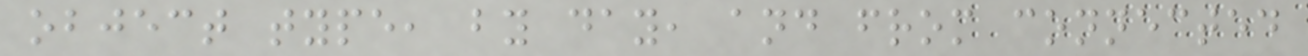object type, by day, and from connected
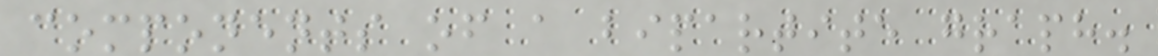components of a bipartite graph.
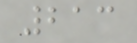213
